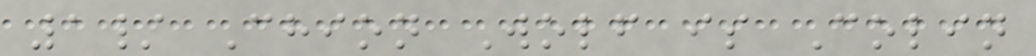1/ Chion Wolf is Colin
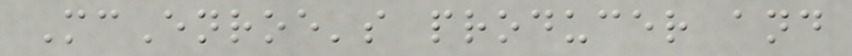McEnroe's producer and
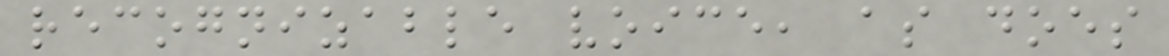recognizable voice, as does
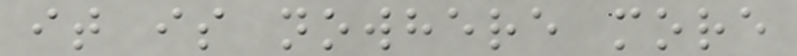it is nowhere more
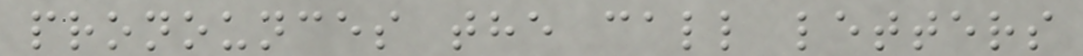pronounces the call letters
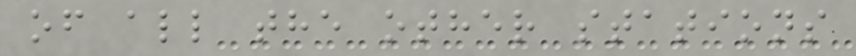of all the other stations
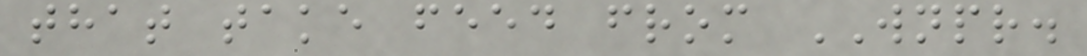that take feed from WNPR.
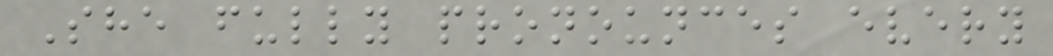She fully pronounces every
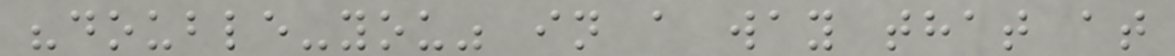"double-you" in a way that at
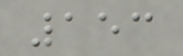153
